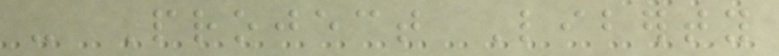- Project Liberty
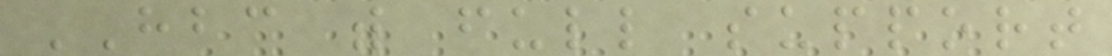HBC with full support
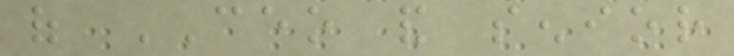of CEO and senior
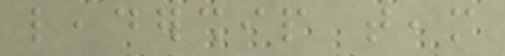leadership team
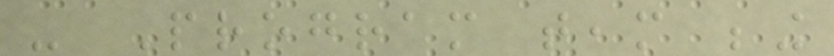- Program team being
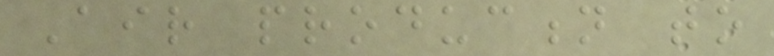Air production to
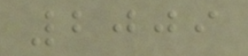2009
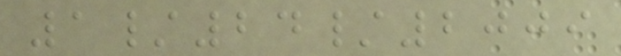1/24/2009
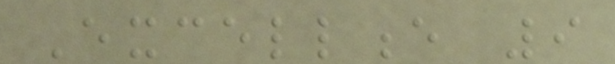Excellence 9
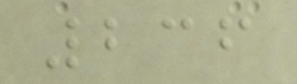236
